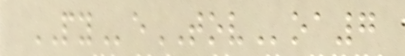PYeTOVoa7
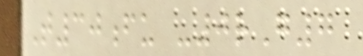T30fu -0rG7
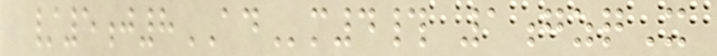/5j8ADm4# 1gzqX
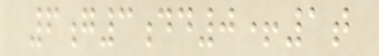6g3dd0+1t
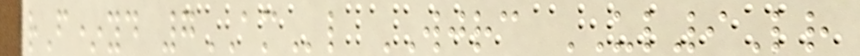rF*yd 7AMl WJRC UL9Lr
